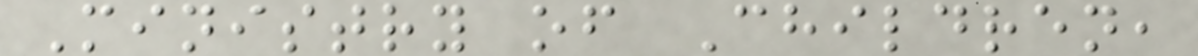Ministry of Children,
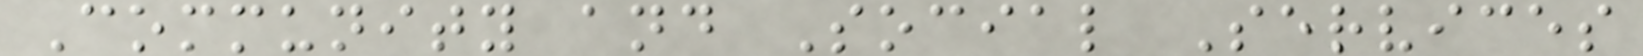Community and Social Services
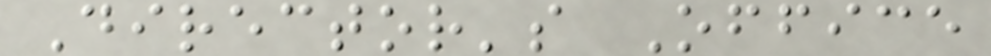Director's Office
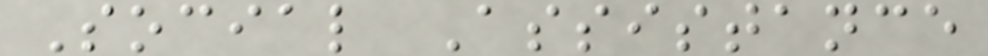Social Assistance
